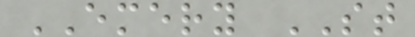EMERY ST
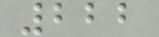222
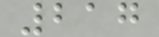217
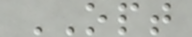OPT
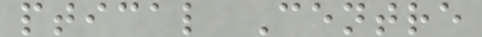ptical Centre
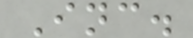Inc.
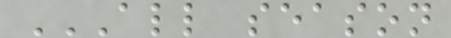ALL SEASON
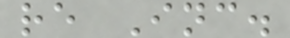re Inc.
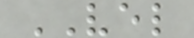VEL
